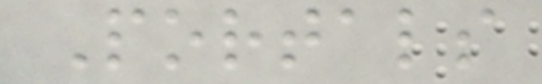Portals
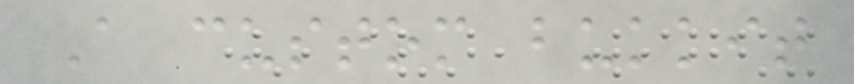A custom bukkit
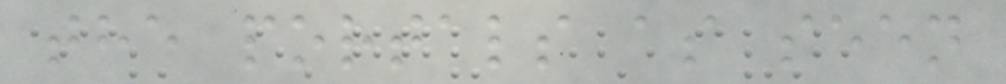the portals as seen
